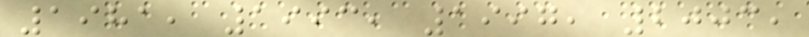1981, 1993, 1997, 2003,
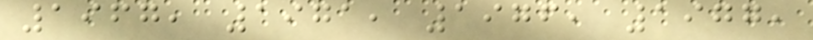1967, 1971, 1976, 1977,
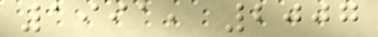1991, 2007
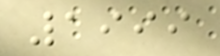1999
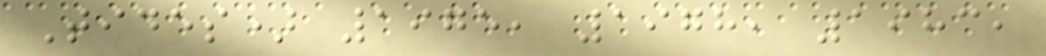Tides) 1975, 1978, 1983,
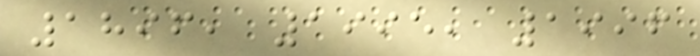1896, 1995, 1996
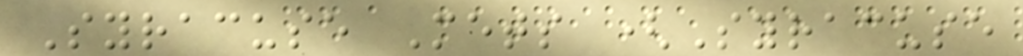Syracuse Mets (Syracuse
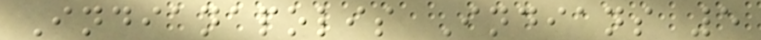Indianapolis Indians 5
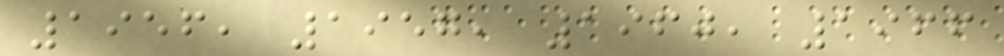1956, 1957, 1960, 1966
